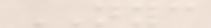NYC
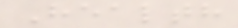Health
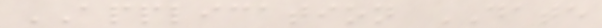APPLICATION DATE
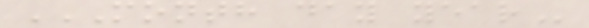MONTH DAY YEAR
